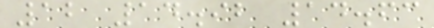12 14.92 14.63
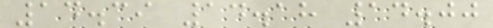14.39 14.18 14.00
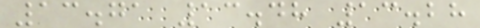13.71 13.48 13.28
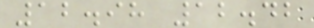12.98 12.42
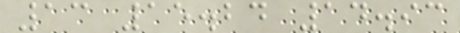13 15.24 14.93
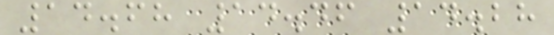14.68 14.46 14.28
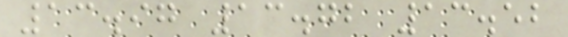13.97 13.72 13.52
